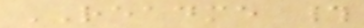README #
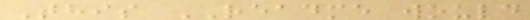This README would
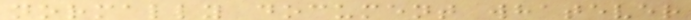normally document whatever
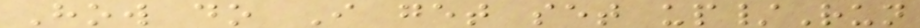How do I get set up/Run
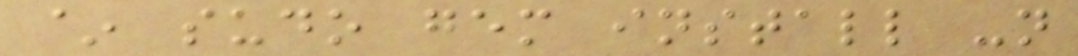~ sudo gem install -n
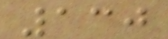130
